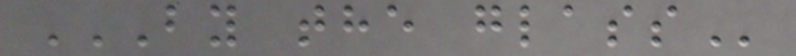BY THE GLASS
